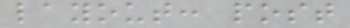layout: post
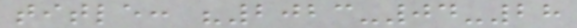title: "2023-04-28
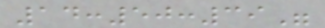14:50:39"
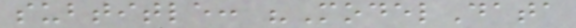subtitle: "ModelData
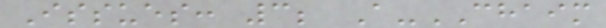Issues: 3; A-CHAIM
